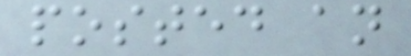posted an
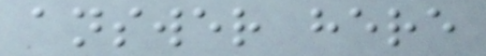answer here
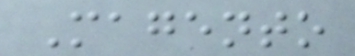Magento
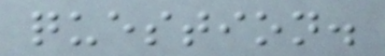question.
